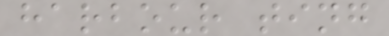harbour ting
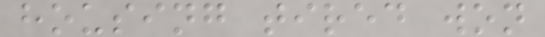housing tired won
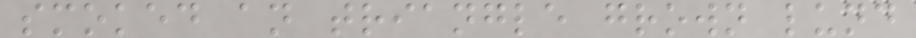smoked an triangle grown lund
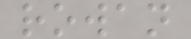rowan
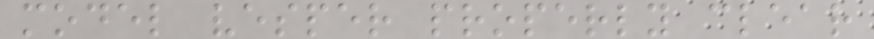model vesper properly clear
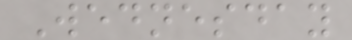Wednesday
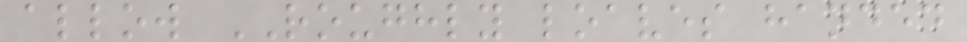allow ROUGHLY loaves handed
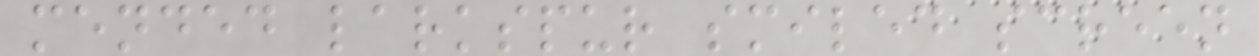mended larkspur smiled screen
